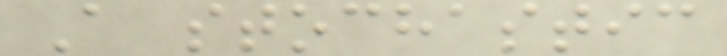A stochastic
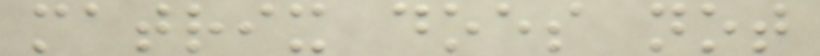matrix does not
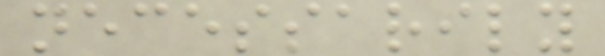necessarily
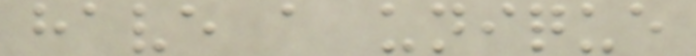have a unique
